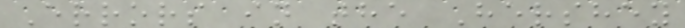Errors in the Hershey
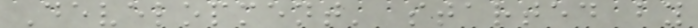Development' started by
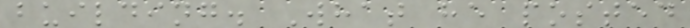building. What he posted
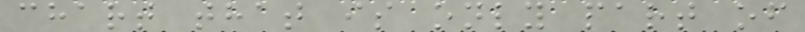chart that is only part of
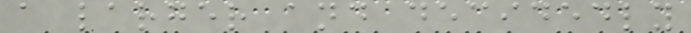a larger and decidedly
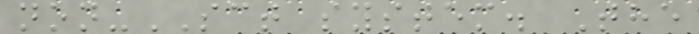non-SCT system. The
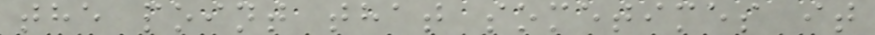the point that sometimes it
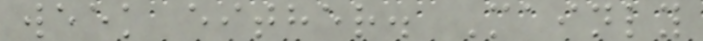week either. Mainly
